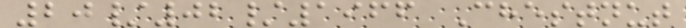20/02/1966 Chestnut
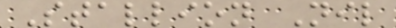Stallion Nil
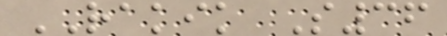RAKIK S36
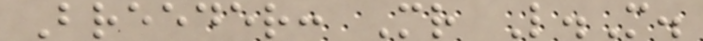Breeder: Mr L.M.
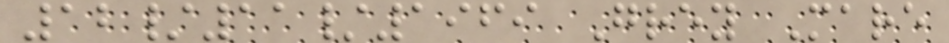12/11/1969 Grey Mare
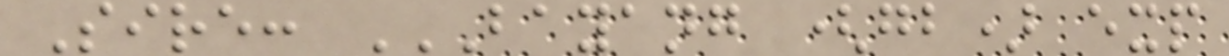Sire: BAYANG (GB) EXP
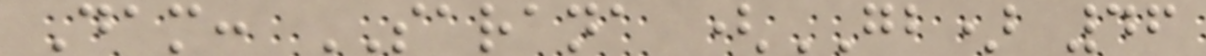Dam: SARANA (GB) 46
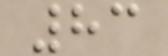83
